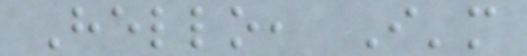Hello, I'm
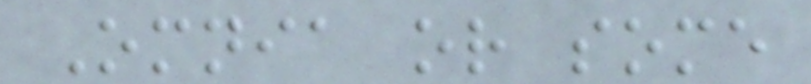Omnia or some
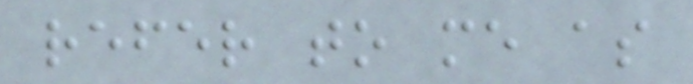refer to me as
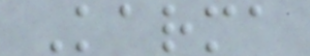Karma
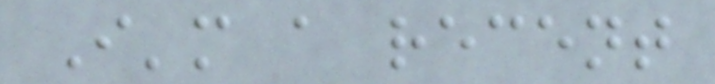I'm a recent
